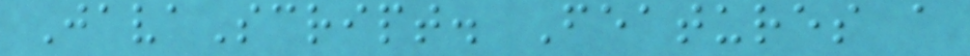JavaScript. Features a
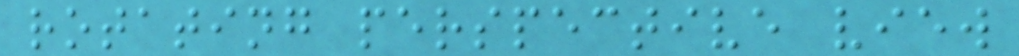rotating perspective view
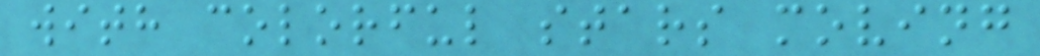with colorful stars moving
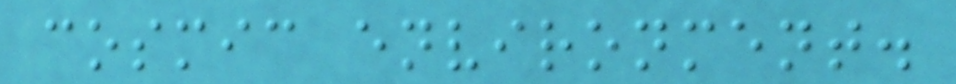cosmic environment.
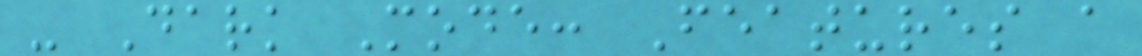- Dark Mode: Features a
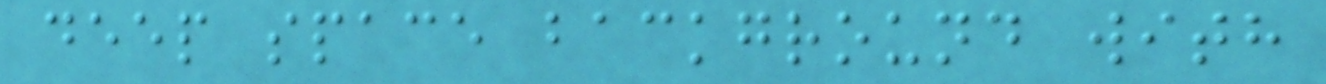deep space background with
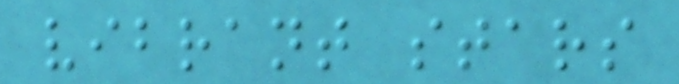vibrant stars
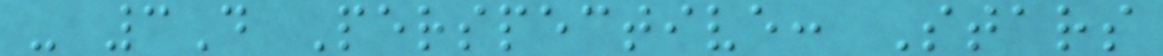- 3D Perspective: Stars
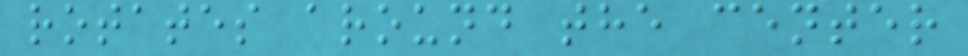rotates around the center
